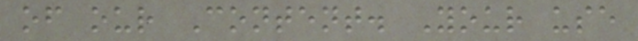of our Content. Your use
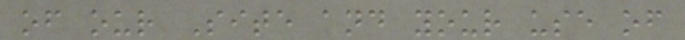of our Site and your use of
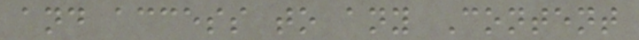and access to any Content
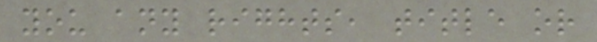you any rights, title or
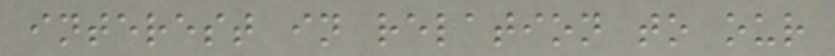interest in relation to our
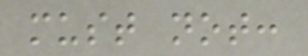must not:
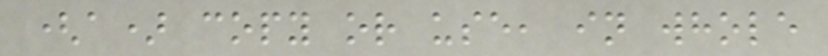(a) copy or use, in whole
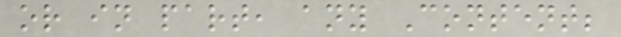or in part, any Content;
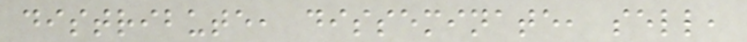distribute, disseminate, sell,
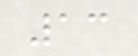13
